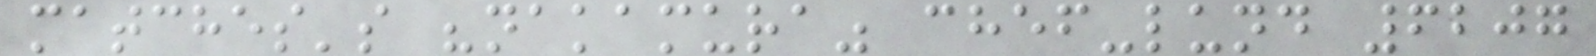matches's "nakamura" chef-lund 6207
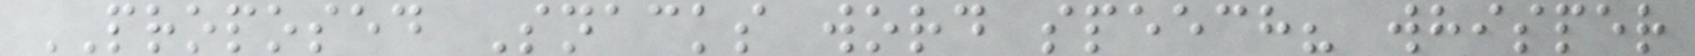PROPOSED Snacks word speech? whisper
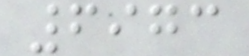6973
